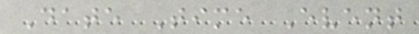Date Time Event
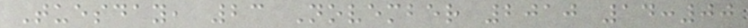Tuesday, 23 November 2010 14:00
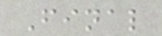Final
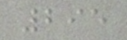295
